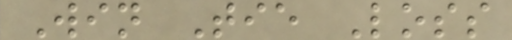Win Tie Loss
